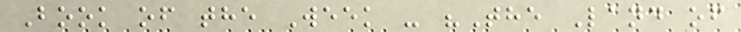Book of the Week - "The Land of
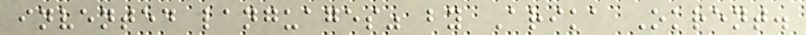invented languages" by Arika Okrent.
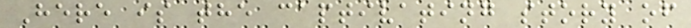Here is the captivating story of
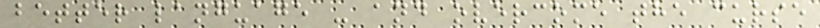better language - and overcome the curse
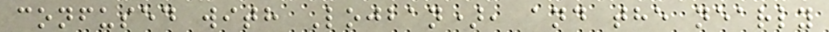confused with Lojban), and the nearly
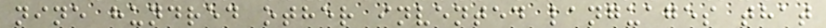nine hundred other invented languages that
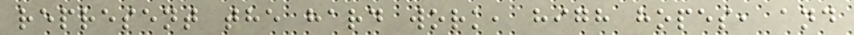represent the hard work, high hopes, and
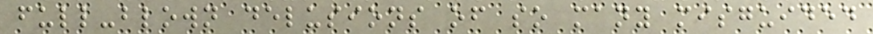full-blown delusions of so many misguided
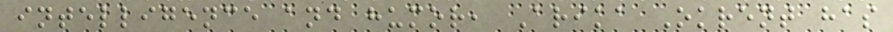intelligence and humor, Arika Okrent has
